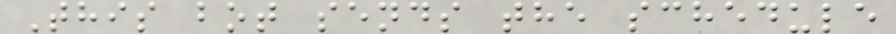This bot sends the schedule
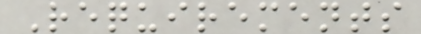Requirements
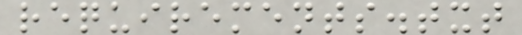requirements.txt
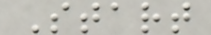Start
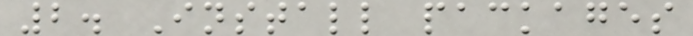2. Install packages
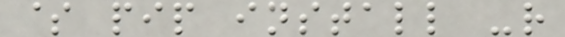$ pip install -r
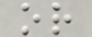or
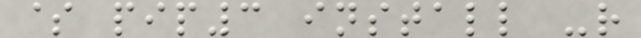$ pip3 install -r
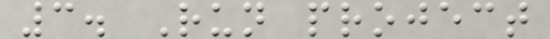3. Run project
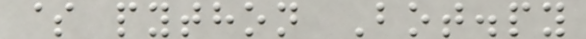$ python Bot.py
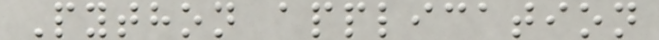Python application
